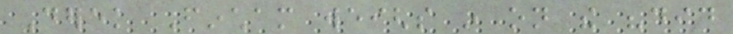Derek Fincham weighs in on the "did
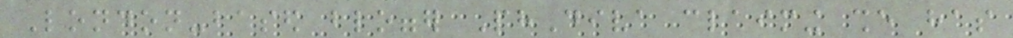London-based blogger PhDiva claiming she has
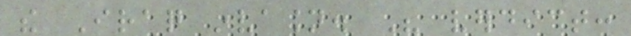the Iraq invasion. His verdict:
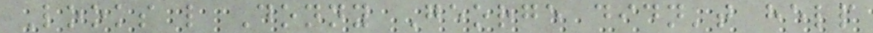Looks like Donny George didn't help
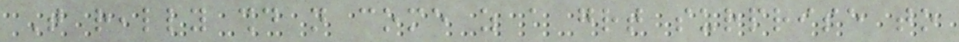That really should not come as a great surprise to
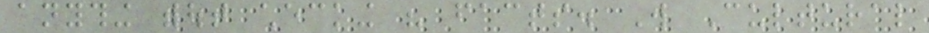anything without checking his facts. Will Cultural
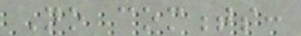No comments:
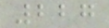227
